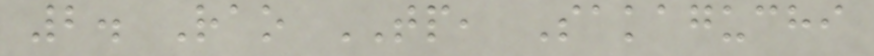2. Rao TP, Sakaguchi
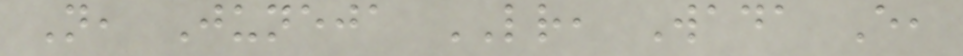N, Juneja LR, Wada E,
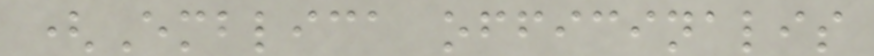(Emblica officinalis
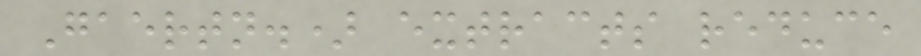Gaertn.) extracts reduce
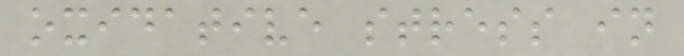oxidative stress in
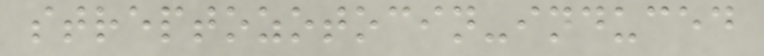streptozotocin-induced
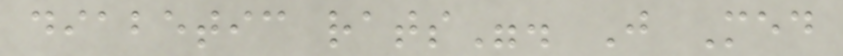diabetic rats". J Med
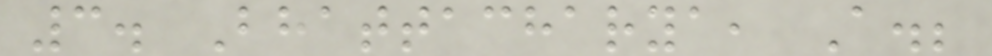3. Bhattacharya, A.;
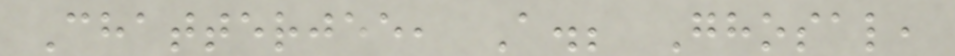Chatterjee, A.; Ghosal,
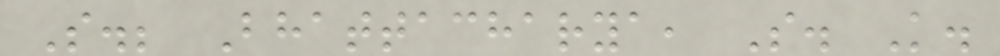S.; Bhattacharya, S. K.
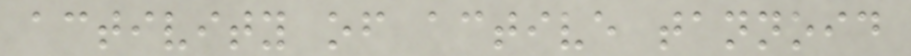activity of active tannoid
